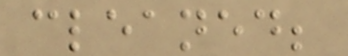cleaned;
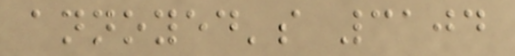annoyed's 3104
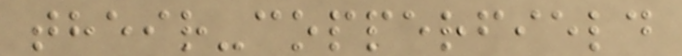their-copperfield
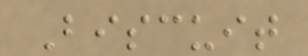Biscuit
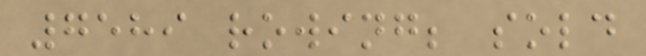7589 rowing; sold
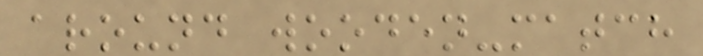around wooden-match
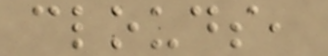clouds,
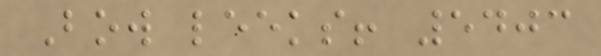Bow leeks! 5403
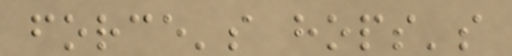force's hops's
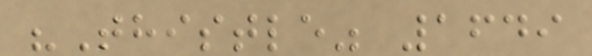"Thistle" 1649
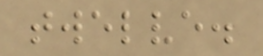twelve.
